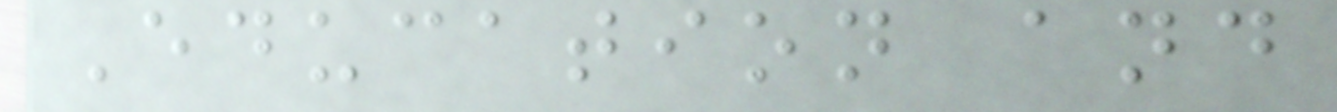Education and
